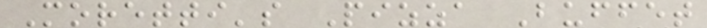Moretti's Pizza Buffet
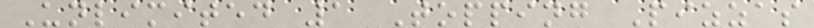Unlimited 1 Topping Pizzas
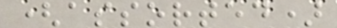(assorted)
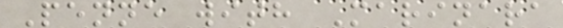Penne with Marinara
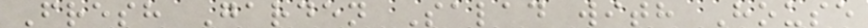Fresh Garden Salad with House
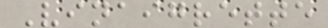Vinaigrette
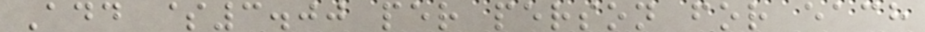Add $3.00 per person for each
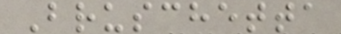Bruschetta
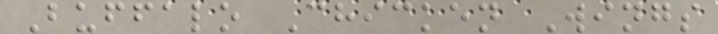Buffalo Chicken Wings
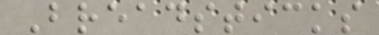Breadsticks
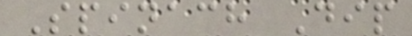Spinach Dip
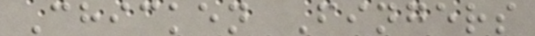Chicken Fingers
